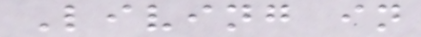Living in
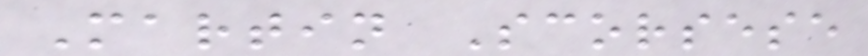Martin Scorsese
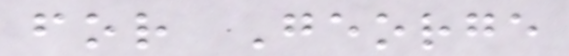for George
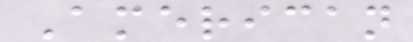American
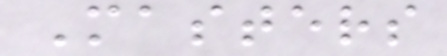Masters
